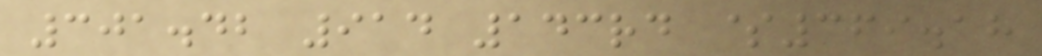301.42 914 143rd $369.18
